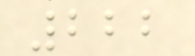222
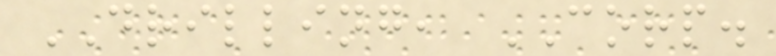DRILLING, CORP.
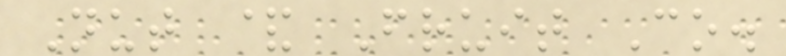Nut & Fruit Co.
